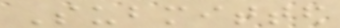Submitted
